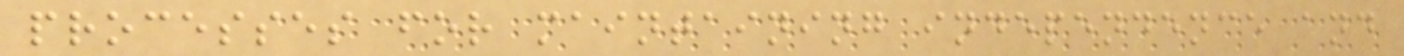processes for maintaining independence and
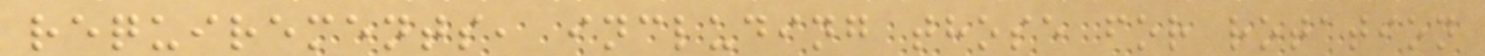requirements, including those for rotation
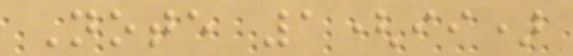Note 1(ii)
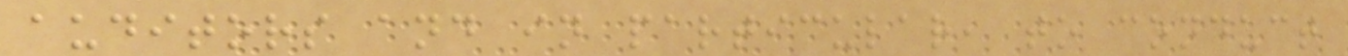auditors and in particular, to conduct
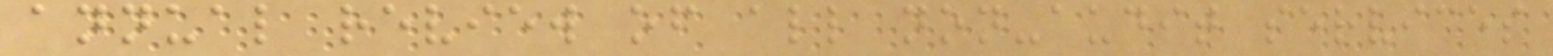annual review of all non-audit services
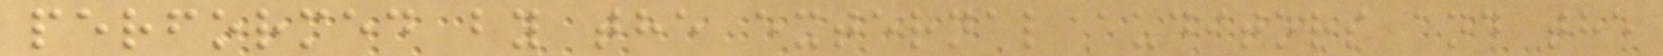performed by the external auditors and the
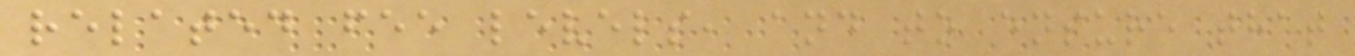related fee levels, and to ensure that
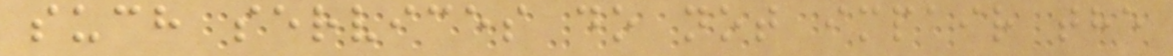such services do not impair the
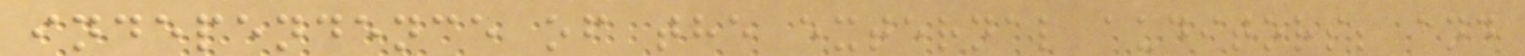independence of the external auditors; and
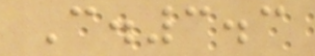C.3.3
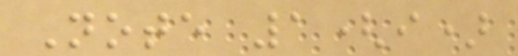Note 1(i)
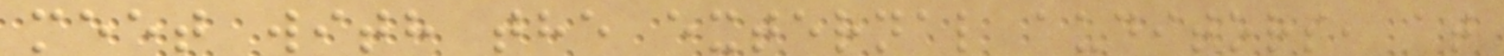meet with the external auditors, at
